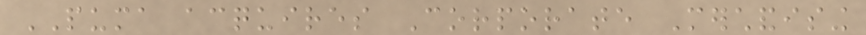PUMA acquires Corporate Merchandising
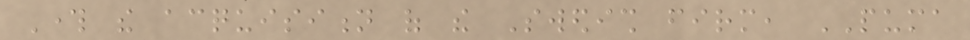Through the acquisition of the Swedish firm, PUMA
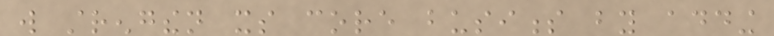will strengthen its core business by adding
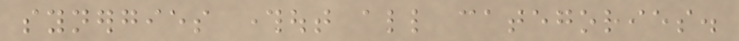synergies throughout all categories.
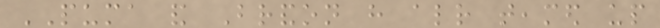PUMA and Brandon have already teamed up
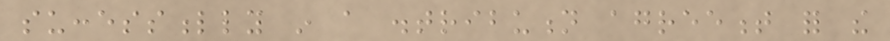successfully in a distribution agreement for the
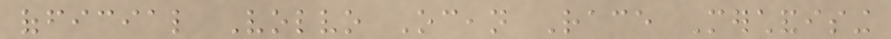official Volvo Ocean Race Merchandising
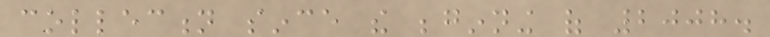collection since the beginning of 2008.
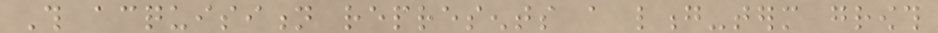This acquisition represents a long-term growth
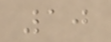10
